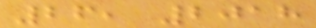26, 2018
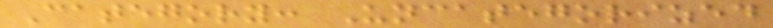Category: Uncategorized
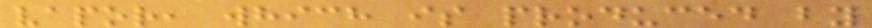vapor, which is produced by
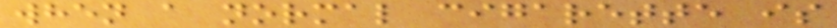when a normal cigarette is
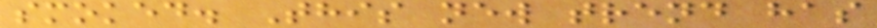smoked. This new trend has
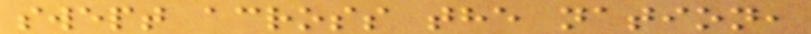swept across the nation,
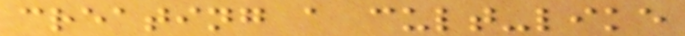creating a cult-like
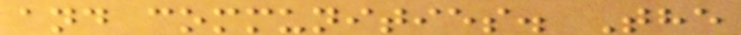and communities. The
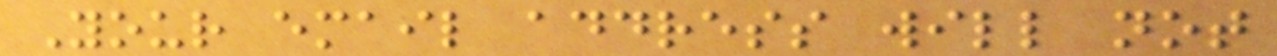Your email address will not
